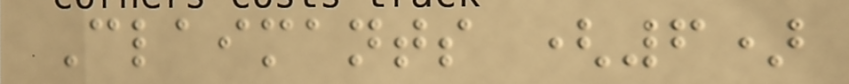Claimants (6)
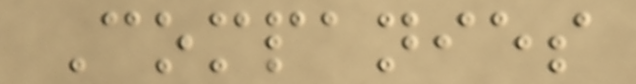Companies
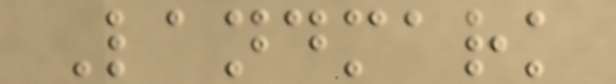Landmark
